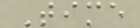Time
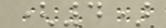(4)
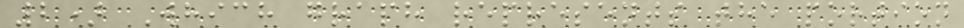2) Which graph represents the portion
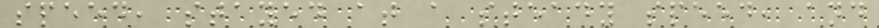speed, stayed at a steady speed, and
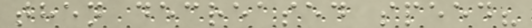then decreased speed?
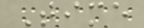Time
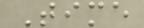Time
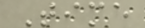Time
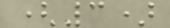(3)
